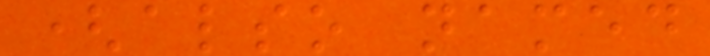(also named
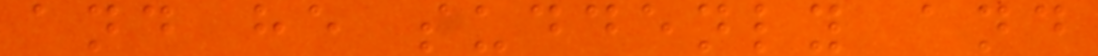and he suddenly and
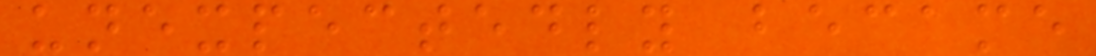unexpectedly became
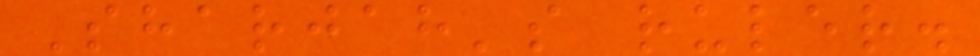Sharjah's ruler.
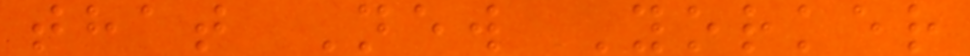that New Yorker
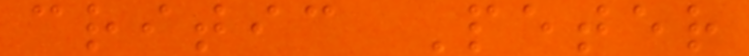critic Peter
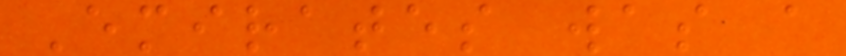Emirates was a
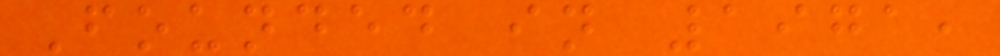Founded in 1971,
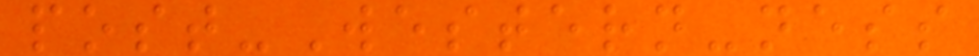post-Western-ness
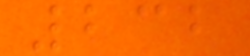232
